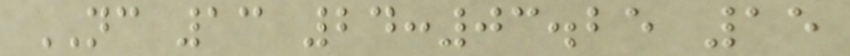NC 13 24:03.25 15
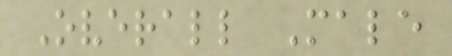Overall Male
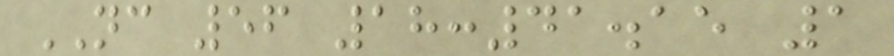NC 56 18:41.15 1
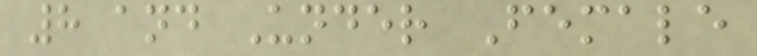8 and Under Female
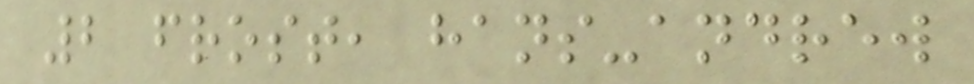2 frost, hans-andrew
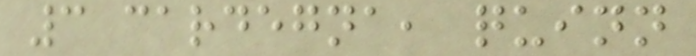3 cardegna, quinn
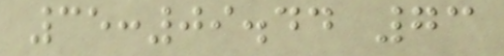35:09.44 73
